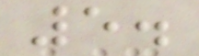5.
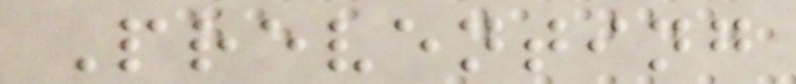Preventing
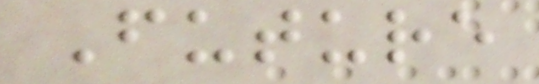Future
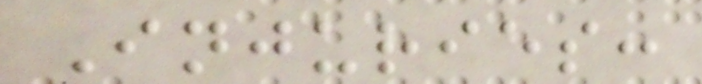Injuries:
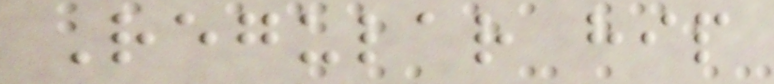Regular hip
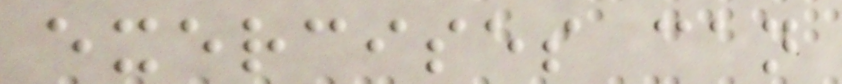exercises can
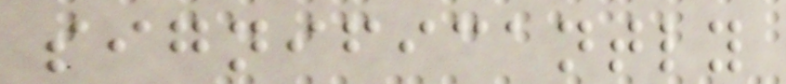significantly
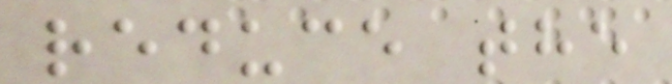reduce the
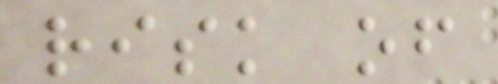risk of
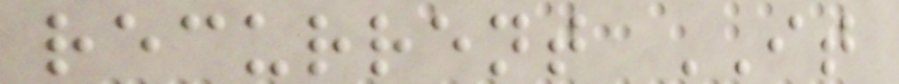recurrent IT
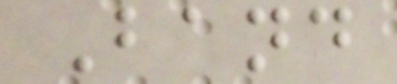Band
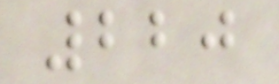220
